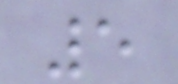5
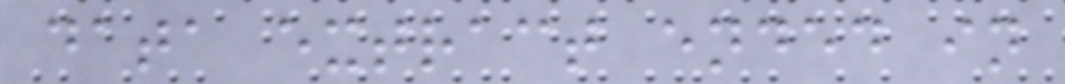data extract ended in
